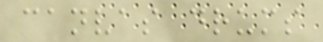canvas drums
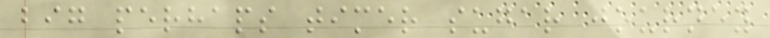big perhaps timer sugar journey
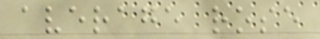average rose
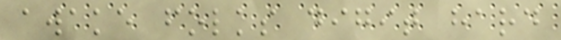awake folks digit hard
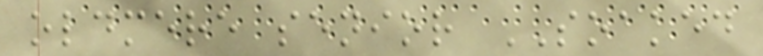oldmere senior SOAKED
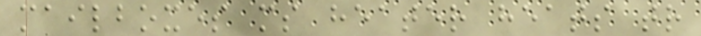mailboxes ms heater heats tr
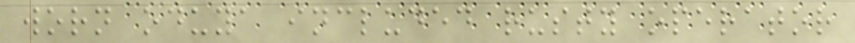worn oduya included rusty operator
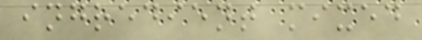ingredient mixed
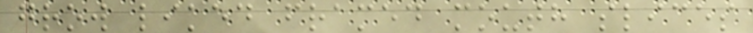grow liked framed mouth slices
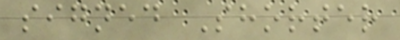signed Shorter
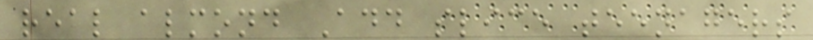real almond Add slice teenagers
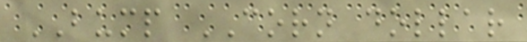BUMP CORN dollar
